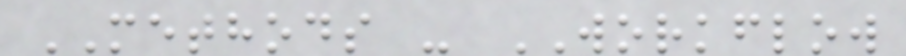METHODS - WORKFLOW
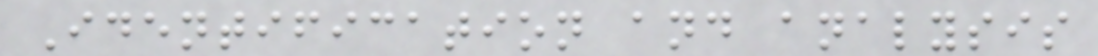Identification and analysis
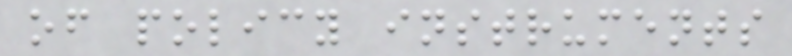of policy instruments
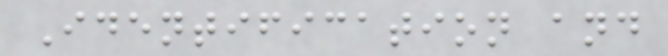Identification and
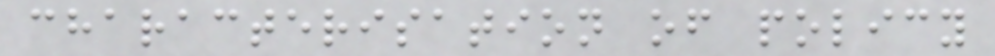characterisation of policy
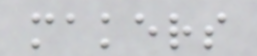makers
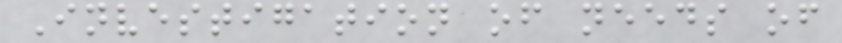Investigation of needs of
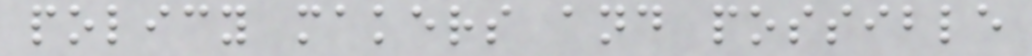policy makers and possible
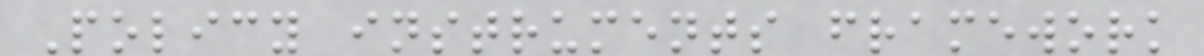Policy instruments framework
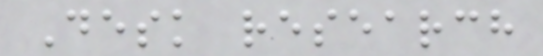Desk research
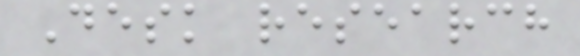Desk research
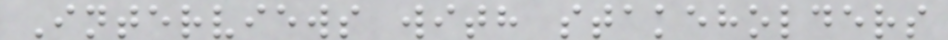Interviews with stakeholders
